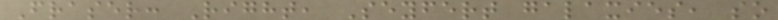Fraser: Right, Seyfert galaxies, so
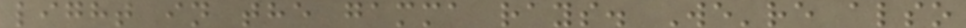light in the gamma rays. We're also
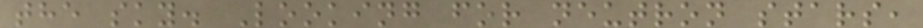the sky. Looking for neutron stars,
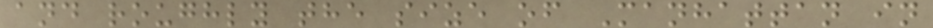and roughly the size of Manhattan in
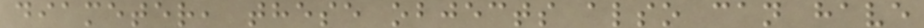diameter, these objects also can have
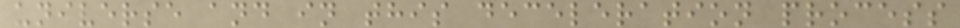universe and in this deceleration process
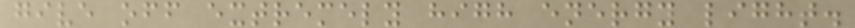give off extremely high energy light.
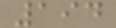194
